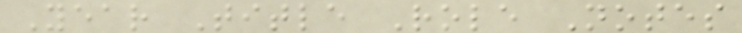Year Title Role Notes
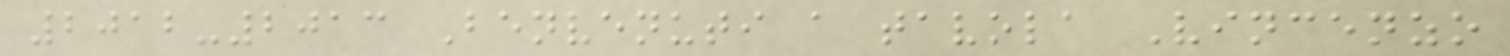2012-2013 Benvenuti a tavola Vincenzo
